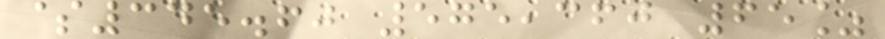$345.60 575,360 65%
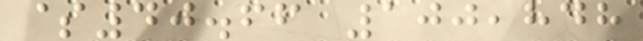$40.66 100,848
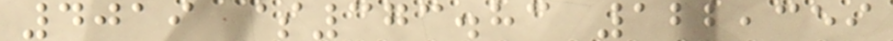4019 $373.83 122,359
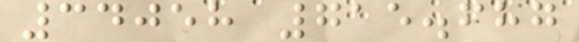34058 715.687
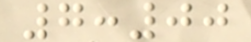7:00
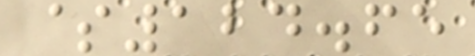$124.65
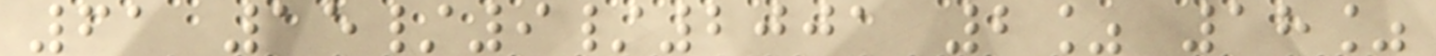61 15/9/2001 2% 18%
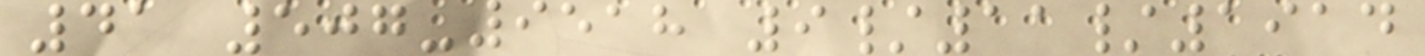41 507-9518 9/11/1914
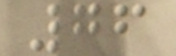76
